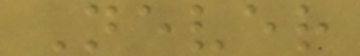Never
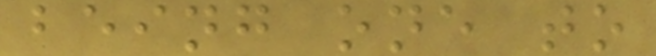being one to
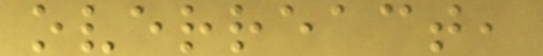overreact,
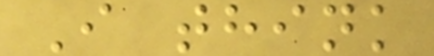I think
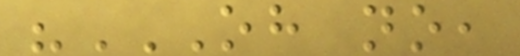"OH NO,
